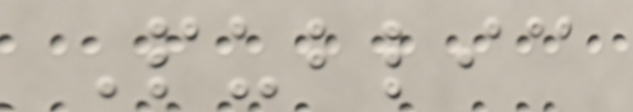Public
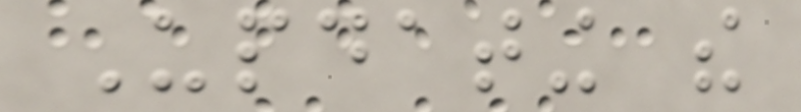Updating the
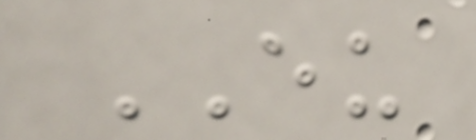EU
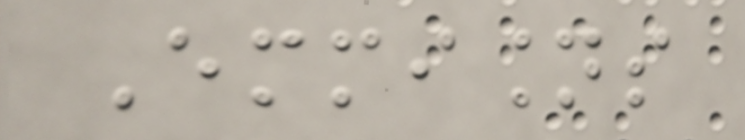Emmisions
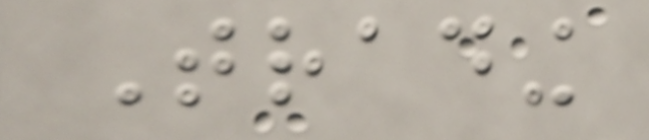Trading
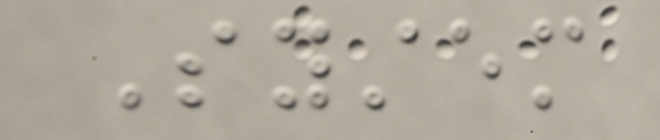System
